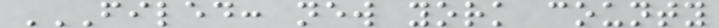FILED: NEW YORK COUNTY
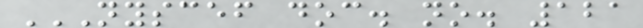NYSCEF DOC. NO. 121
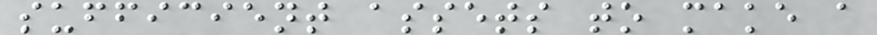sufficient assets to make a
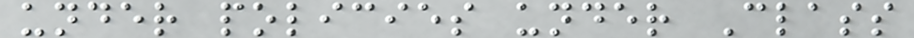under policies under Class
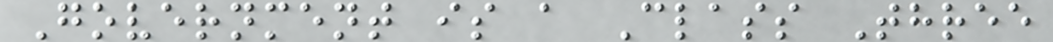Government is a Class Three
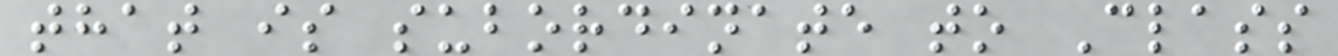that is subordinate to Class
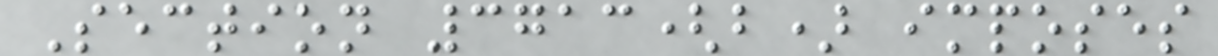Section 3713(b) imposes
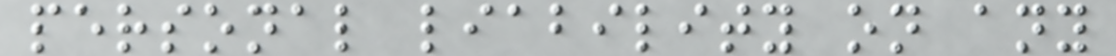personal liability on any
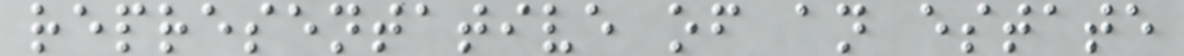representative of an estate
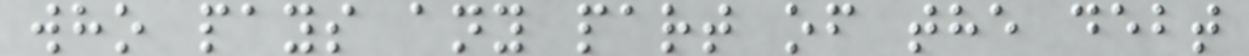who pays any part of the debt
